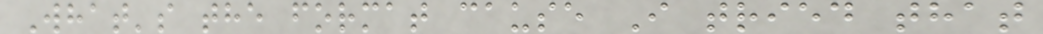What's the format cause I tried that
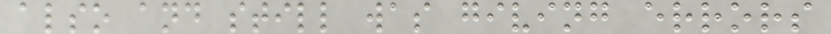also and still was giving errors
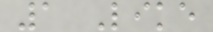1 Like
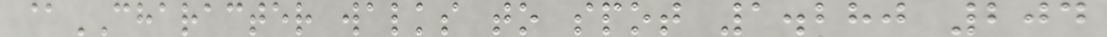@CHARACTER walks to spot 1.280 204
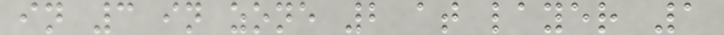in 3 in zone 2 at layer 1
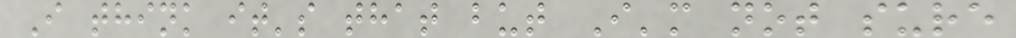I think it's that but I'm not sure
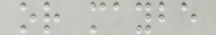or maybe
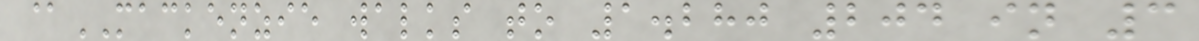@MACKENZIE walks to 1.280 204 in 3
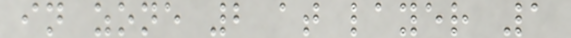in zone 2 at layer 1
